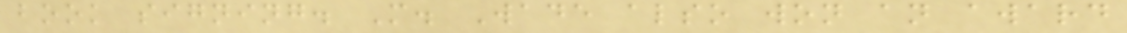book signing. M. Wade also won an award
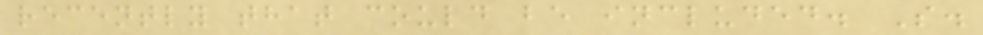recently that could be included. S.
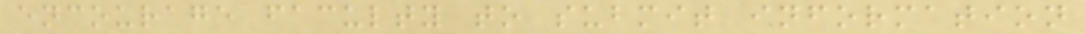encourage faculty to submit information
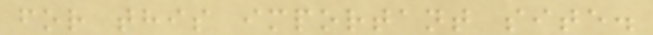for this important site.
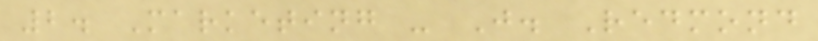2. Marketing - J. Redmond
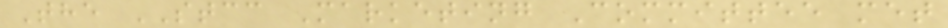The STCC Marketing Committee met
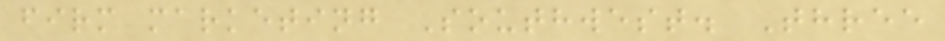firm marketing Southwest. Three
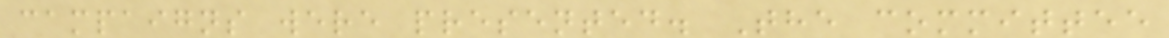campaigns were presented. The committee
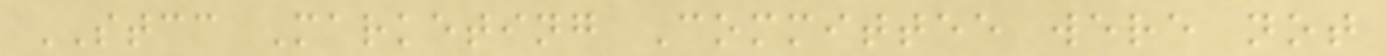STCC Marketing Committee were not
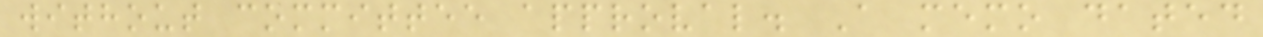without committee approval. A memo dated
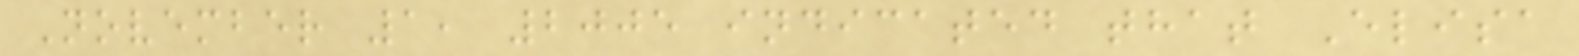November 1, 2005 indicated that Elisa
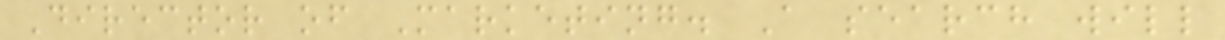Director of Marketing. A search will
